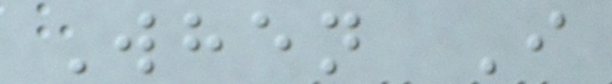When I
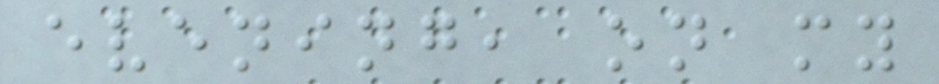evening, on my
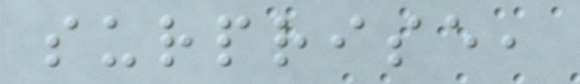surprise,
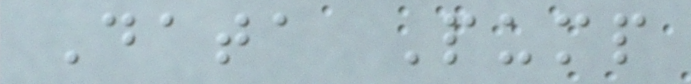Data Pump
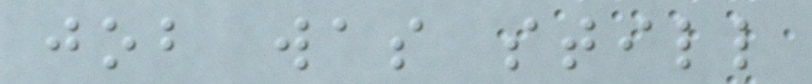job was still
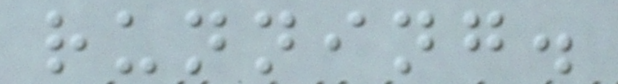running.
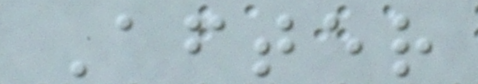After
